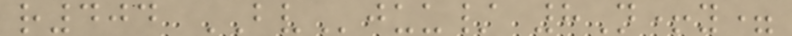r404 BVjuu/ 8N+y=
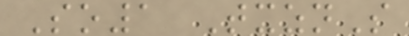So1 TxznS
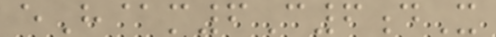eH@m6C6dX
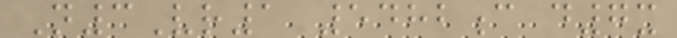N3Vr1 5482c d7x
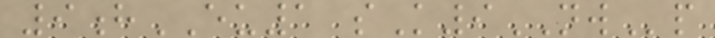9hEU1 sK9NWp
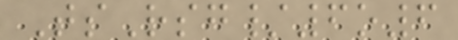TsRsg/6o6
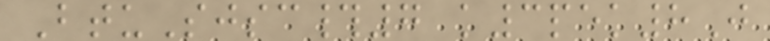BtuSjsc#7 k3pek8J
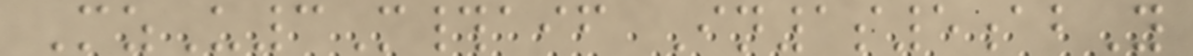MzU3M#aif In1s5abY
